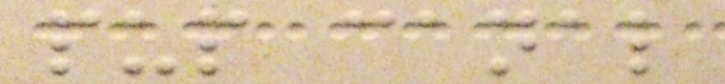pup canal
